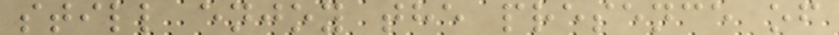still enjoy the presence of
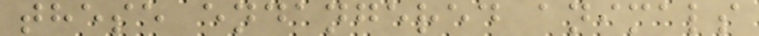these endangered animals
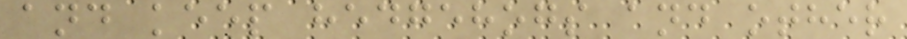and keep hedgehogs and other
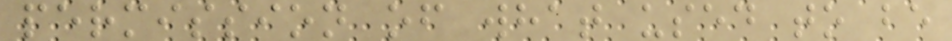permission of what used to be
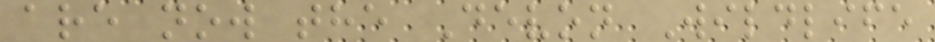are now the Devon Wildlife
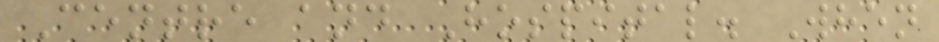Centre and Hospital. When
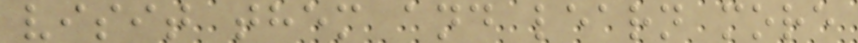visit them and learn more
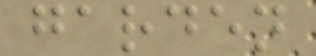garden
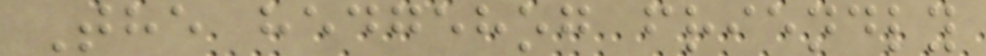The hedgehog friendly
